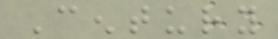Century
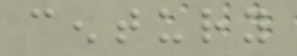century
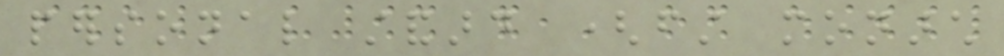personal standard (first monarch
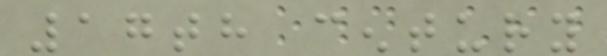17th century
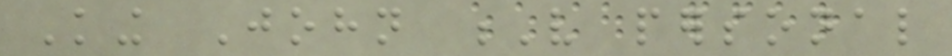King John V personal
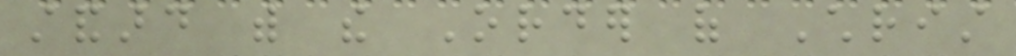standard with the Order of Christ
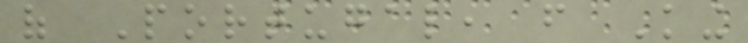of Portugal, from King
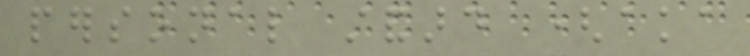personal standard (aka
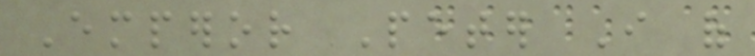Emperor Peter I of
